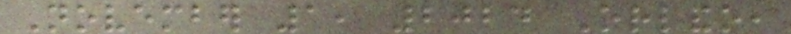November 1, 2024 Orlando,
